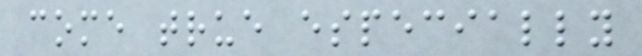come true especially
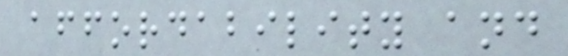affordability and
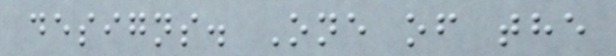designs. One of the
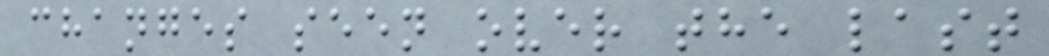changes seen over the last
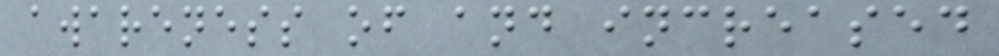awareness of and increased
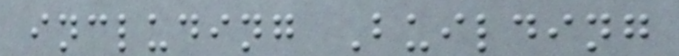including Building
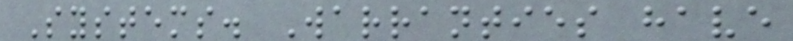Systems. Warranties have
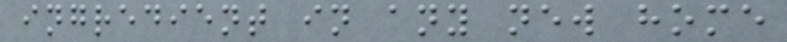ingredient in any new home
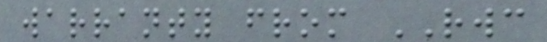warranty from RWC
